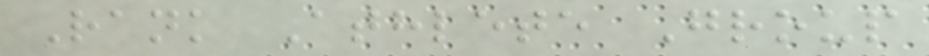Rank Athlete Group
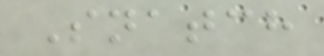Snatch
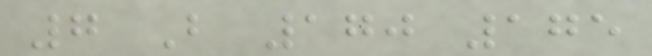7 B 170 175
